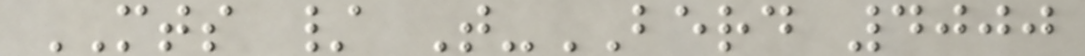MTS / T-BERD 4000
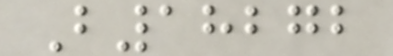B18272
